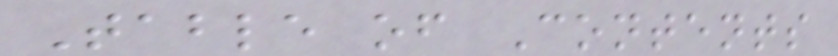Table of Contents
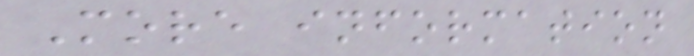More information
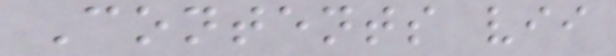Contents vii
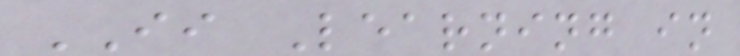II Learning in
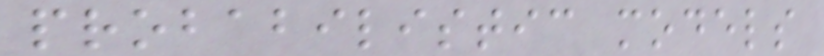probabilistic models
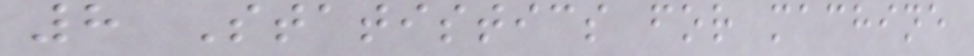8 Statistics for machine
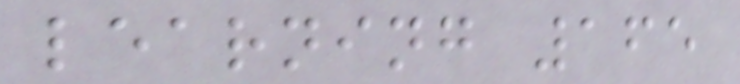learning 165
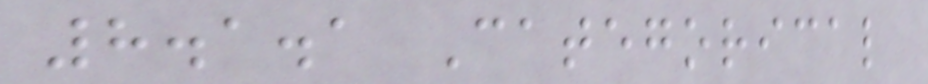8.1.1 Categorical
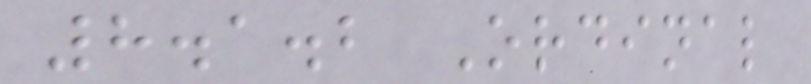8.1.2 Ordinal
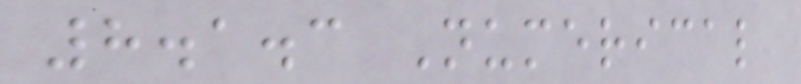8.1.3 Numerical
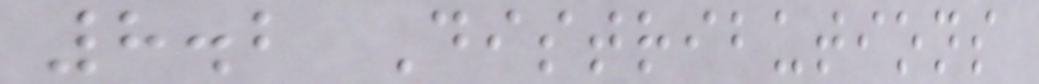8.2 Distributions
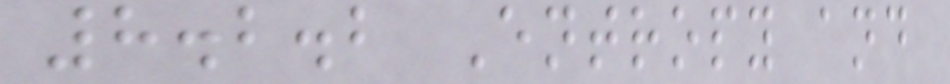8.2.2 Entropy and
